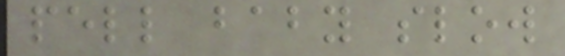pell baby slow
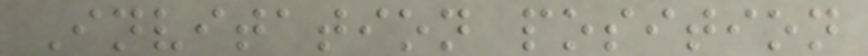Invitation position
